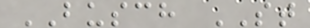BUSCH ST
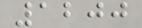1200
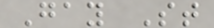Gay St
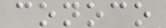conoco
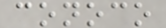conoco
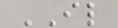IL
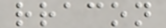rracon
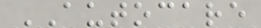AUTOCARE
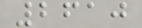2610
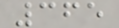365
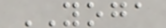YOGA
